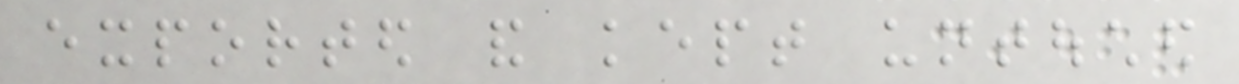exported and kept untouched
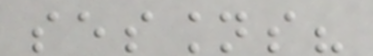sessions?
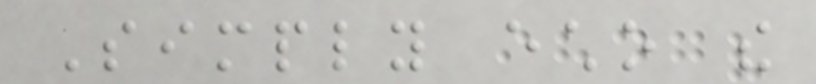Simply echo the
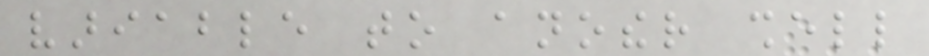variable to another shell
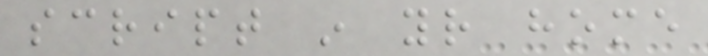script in your home
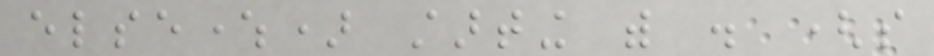elsewhere) starting with . (so
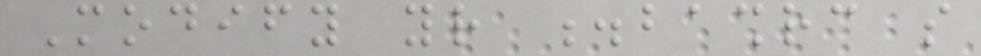Modify your .bashrc so
